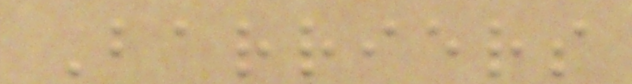Barriers
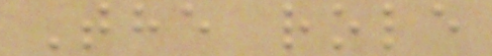The role
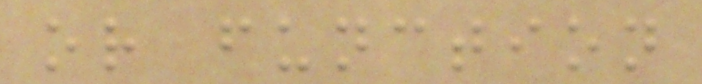or function
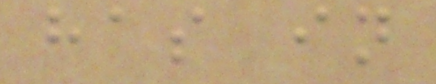has in
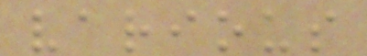various
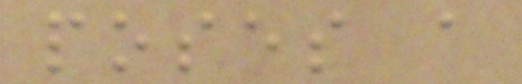poses a
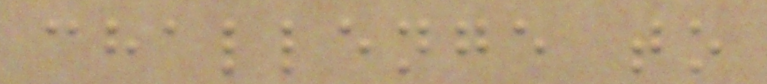challenge to
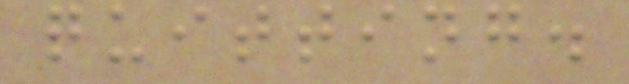quitting.
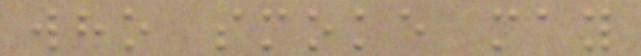who smoke may
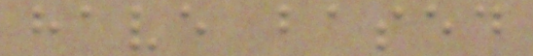have based
